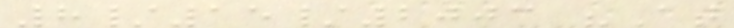8/15/2003 "At
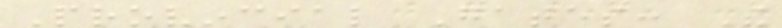Provincial Gates: The
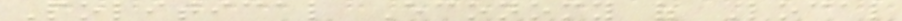Political Economy of Local
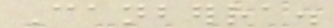Canberra.
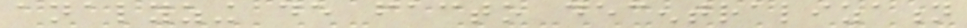analyzing de facto decentralization
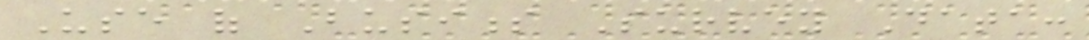Use of Business Survey Data:
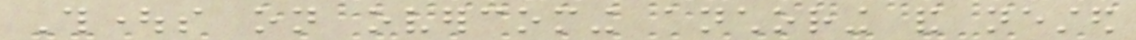Thoughts on overcoming anchoring and nested
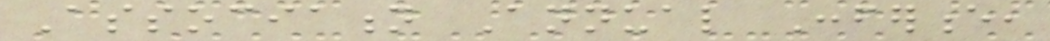Association Annual Conference,
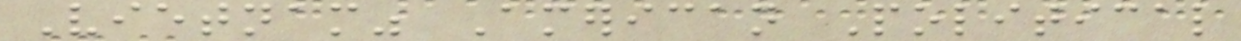Vietnam" American Political
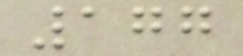177
